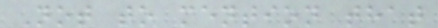Not to mention that
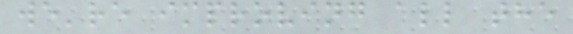we're improving all the
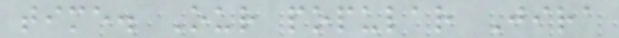time. Our popular Jira
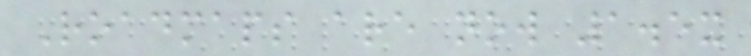Roadmaps are now 1.5x
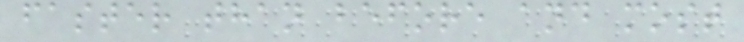faster than before and most
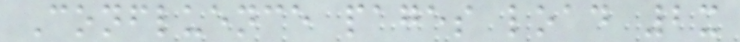Confluence pages load 2x
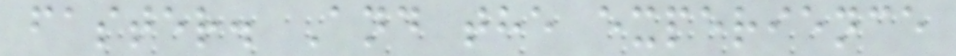faster. And the experience
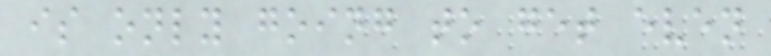is only going to get even
